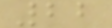22
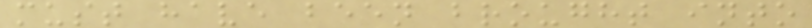must have been brought into
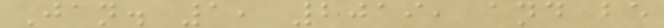Jan. 1, 2019, and be
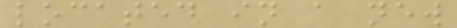located in a new
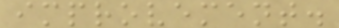improvement.
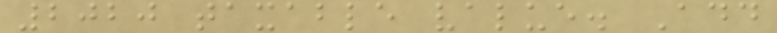2020 taxable value. Add
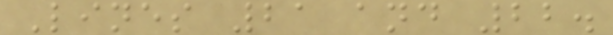Lines 21 and 22.
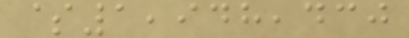$1,948,430
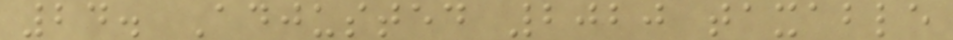24. Adjusted 2020 taxable
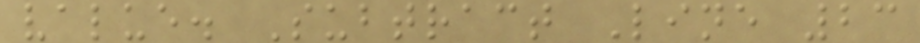value. Subtract Line 23
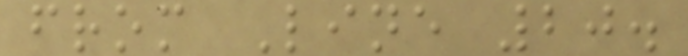from Line 20.
